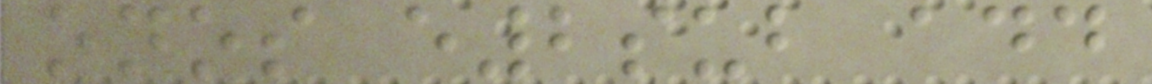onos e2sub add
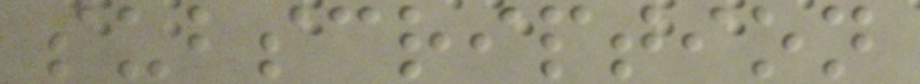subscription
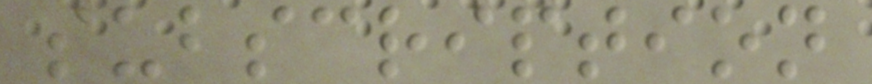subscription
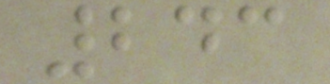243
